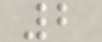2
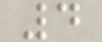4
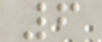6
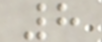8
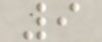9
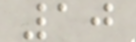10
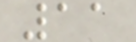11
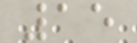15
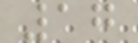17
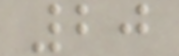20
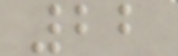22
